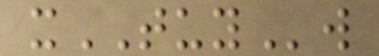xTUYw
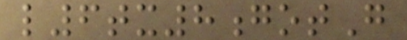l6tx8gotG
